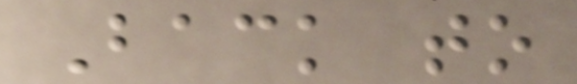Back to
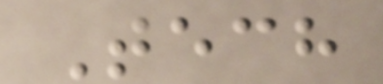Tech
